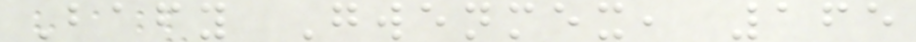Bafy Gwenmex, 165
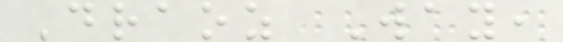Draoz Way,
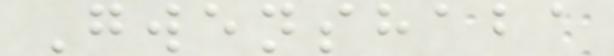Gwenshaba
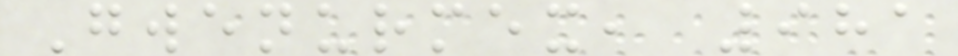Gwenurmex, 981
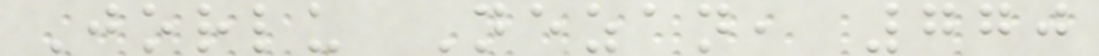Jorlu Nezan, 770
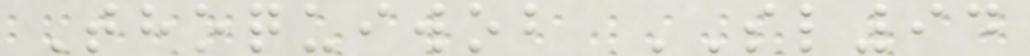Thoquiwob SL94
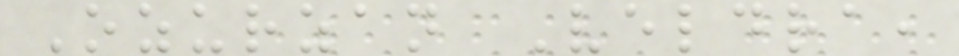Ozurzan Veldra,
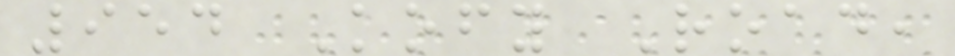954 Kofy Road,
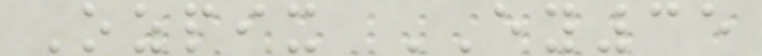Ozpix EY35
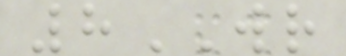8WR
